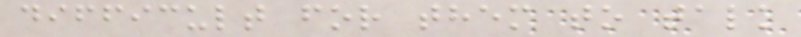difficult for them to talk
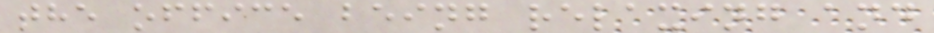the office being relaxing and
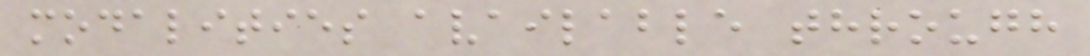modalities available through
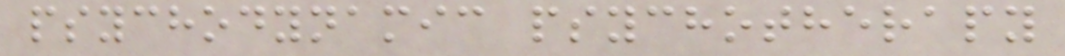psychodynamic psychotherapy
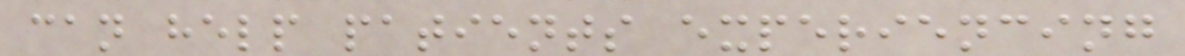can help patients experiencing
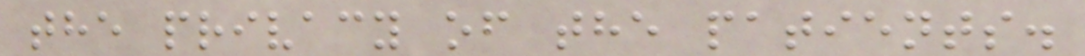the privacy of the patients.
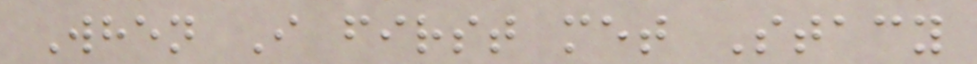When I first met Stacy
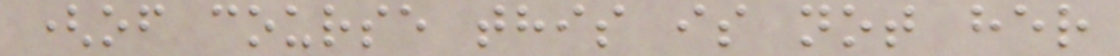(of course this is not her
